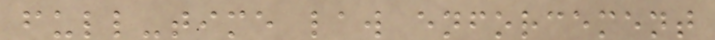full-time law enforcement
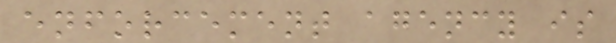enforcement agency is
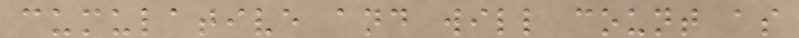cumulative and will count as
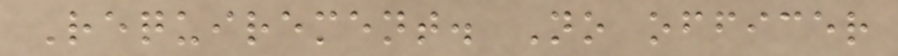Requirement. No officer
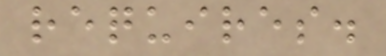requires.
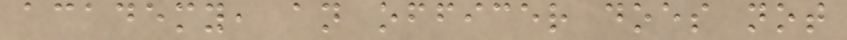academy, an officer does not
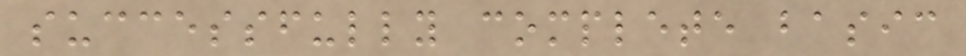successfully complete basic
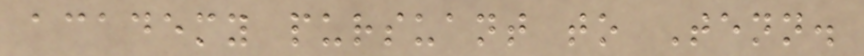academy pursuant to Tenn.
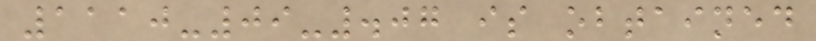1110-09-.07 is obtained
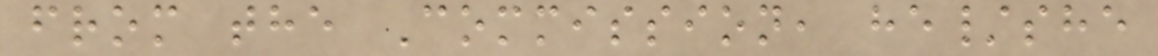from the Commission, he/she
